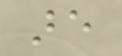are
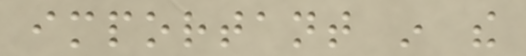important in the
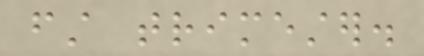first trimester.
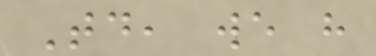Today, we have
